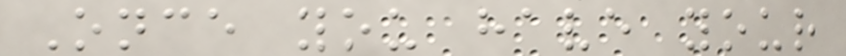Once you have your
